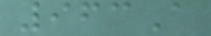963A
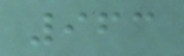963
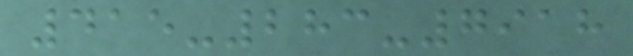415-283-7918
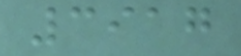3917
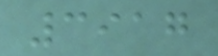3917
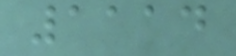1114
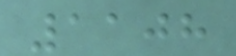1108
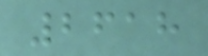2618
